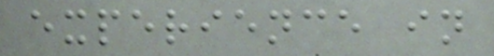experience in
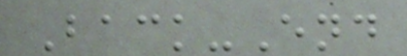Back-End
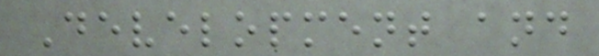Development and
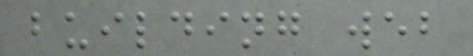building web
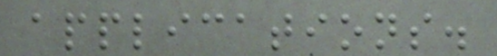applications.
